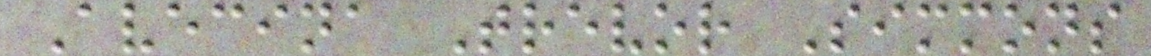Avecina Trevor Simmons
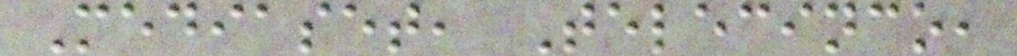Mediaset, Telecinco,
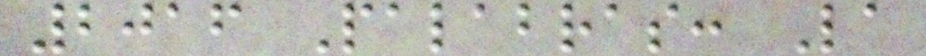2016 Palabras: La
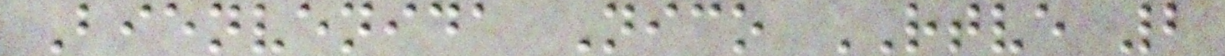Bienvenida Nico RTVE 2
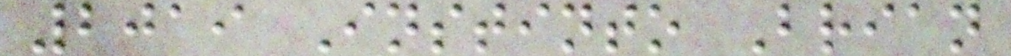2019 Instinto Brian
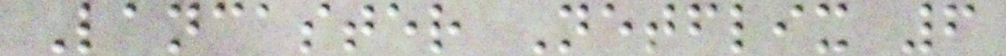Lancaster Netflix 6
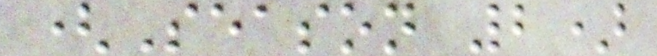(Season 2)
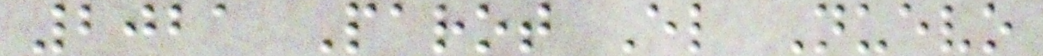2021 Parot El Nuevo
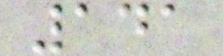141
